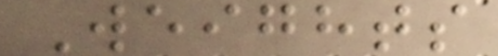Weights
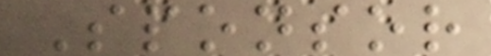Sponsor
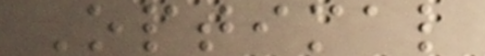Optimal
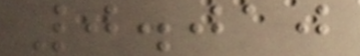0.010
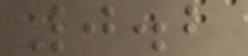0.2
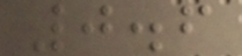0.6
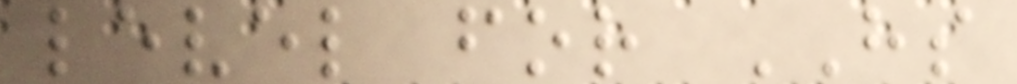level for HS
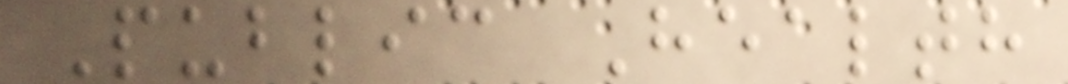Public Health
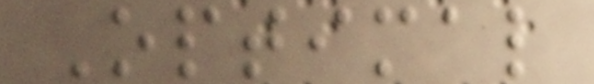Optimal
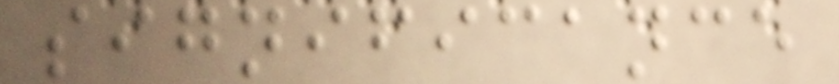significance
